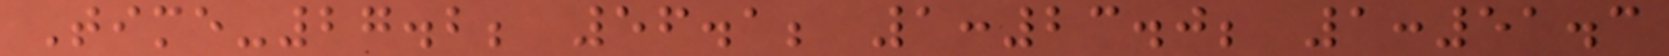Time-27.2; 56.1; 1:23.0; 1:51.3
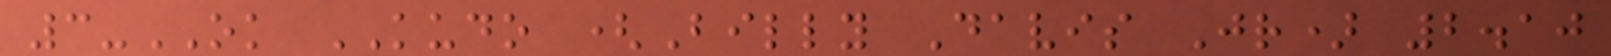3-OK KUDO (Billy Davis Jr) 2.10
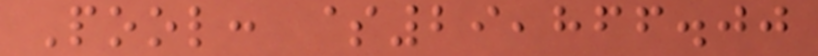Pool: $29,866.00
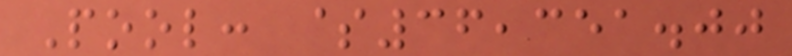Pool: $36,351.00
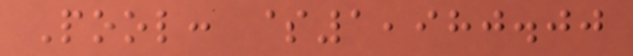Pool: $1,980.00
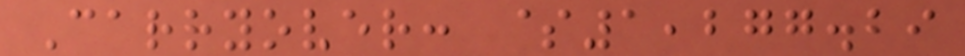Carryover: $1,277.29
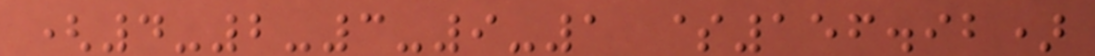(4-2-3-9-1 $156.92)
